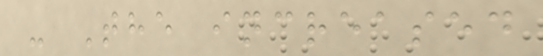- The increased
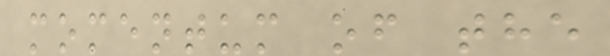momentum of the
